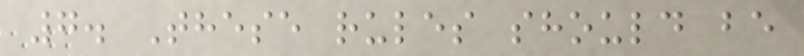7. These rules should be
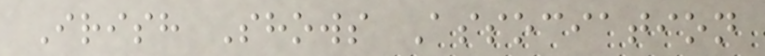Irish Shows Association
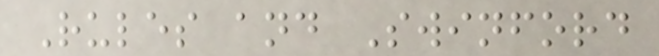Rules and Swinford
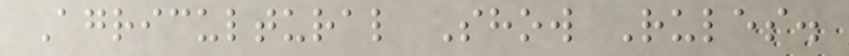Agricultural Show Rules.
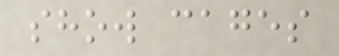show cages
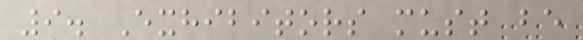9. Exhibitors must be
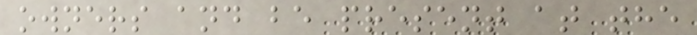owners and be present at the
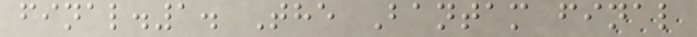final.1. The Bantam final
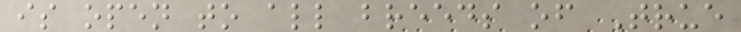is open to all breeds of True
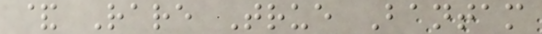& Rare True Bantam
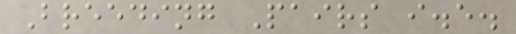Breeding Pairs i.e.
